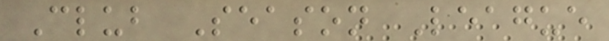Club Season League
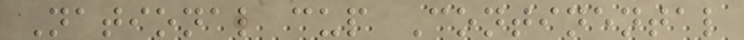National cup Continental
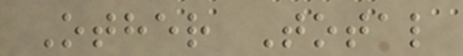Other Total
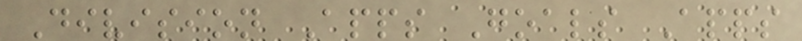Division Apps Goals Apps
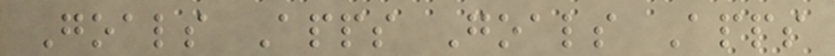Goals Apps Goals Apps
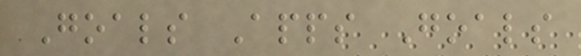Goals Apps Goals
